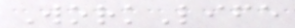WorkLife
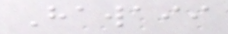Hawaii
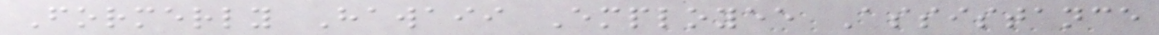Formerly Hawaii Employee Assistance
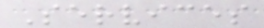Services
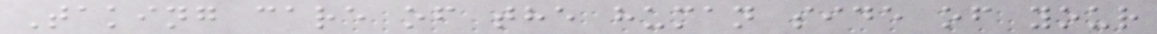Taking care of the human side of your
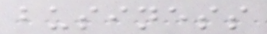business
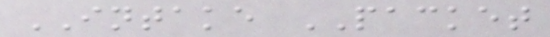INTAKE PACKET
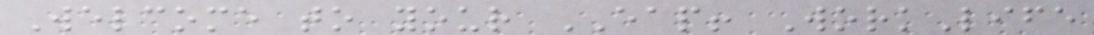Welcome to your EAP! WorkLife
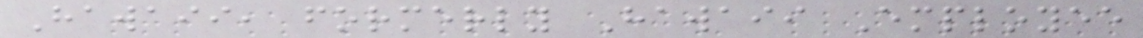Hawaii, formerly Hawaii Employee
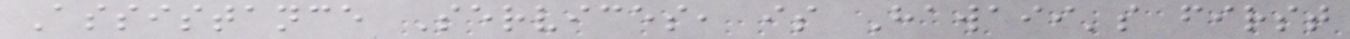Assistance Services, is Hawaii's first
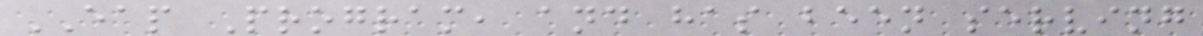EAP Program, and has been serving
